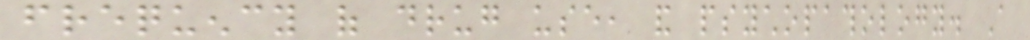frequency of drug use, and psychopathology. A
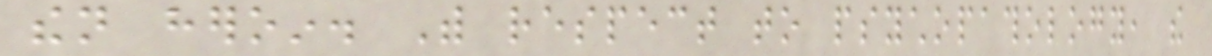then heroin. With respect to psychopathology, the
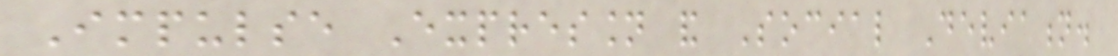Impulse Expression and Social Deviation.
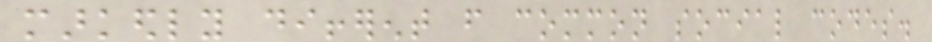markedly different from common social codes.
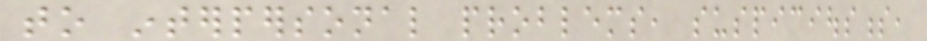to interpersonal problems, suspiciousness,
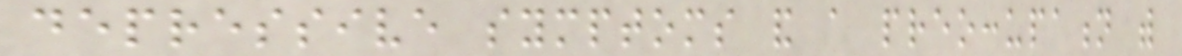depressive symptoms and a preoccupation with
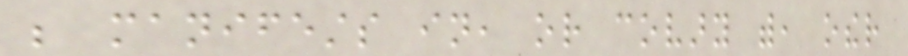be manifests in, or covary with, other
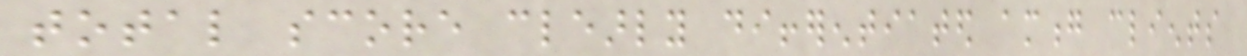total score clearly differentiated among clients
